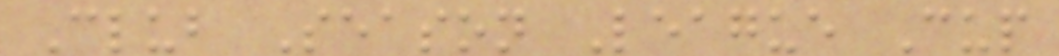Club Season League Cup
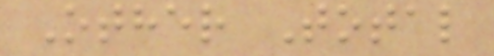Other Total
